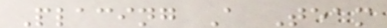Placing A Team
